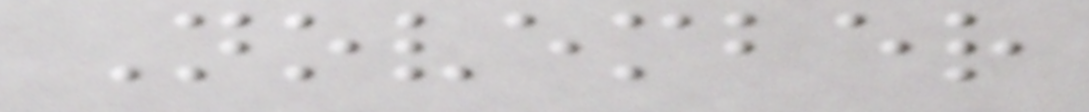November
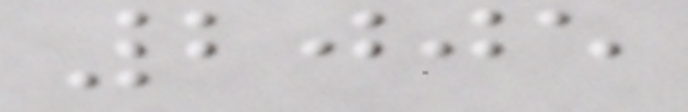2005
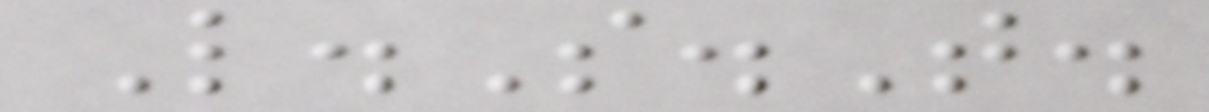L.S.T.
